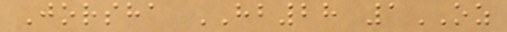Jorsha HB28 1OZ
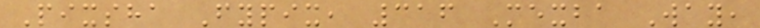Pixsha Fypix, 316 Mexba Way,
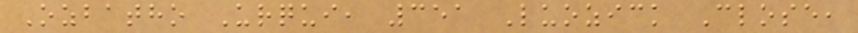Ozbatho Urqui, 351 Luozick Close,
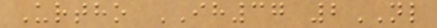Urtho IH37 2NL
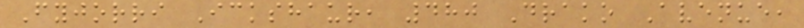Fyjorri Ickshaur, 480 Drako Avenue,
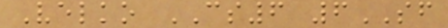Velko CS6 6SF
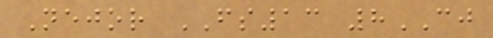Nejor FS13 8CJ
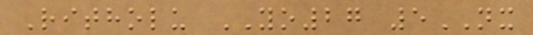Ritholu YO27 5NX
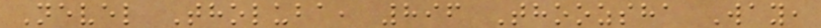Nevel Tholuba, 896 Thoozsha Way,
